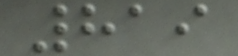819
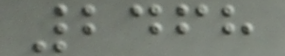2468
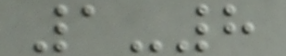1-8
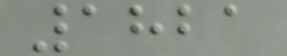1821
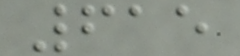615
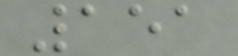151
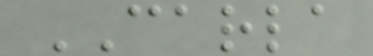CARLA
